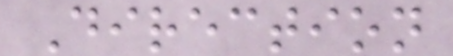Direction
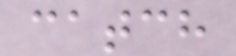catch
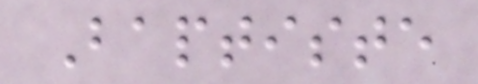Baptiste
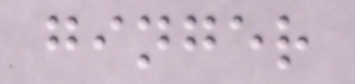ginger
